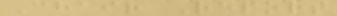Chair Report
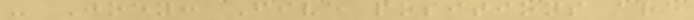- Joey: Five positions are
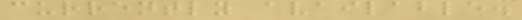currently available.
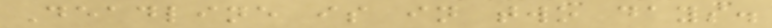Deadline is in two days.
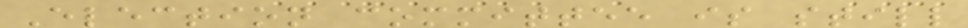Election committee is still
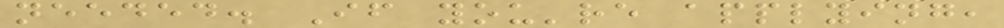needed. If you're applying,
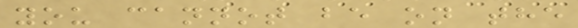you cannot be on the
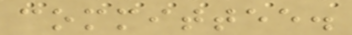committee.
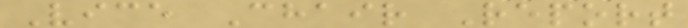Vice Chair Report
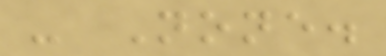- None.
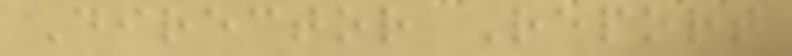Director Report
